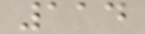114
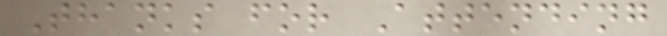Thanks for Attending
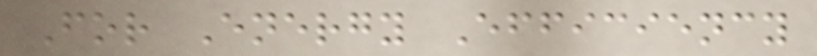For Energy Efficiency
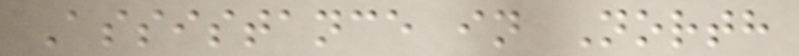Assistance in North
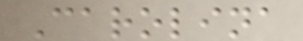Carolina
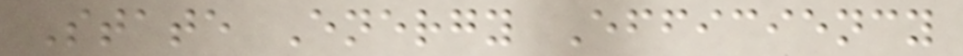State Energy Efficiency
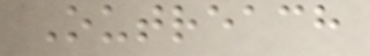Outreach
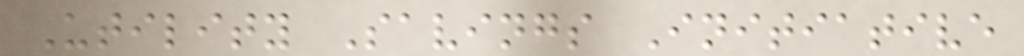Utility Savings Initiative
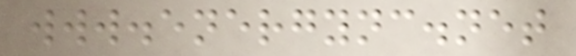www.energync.net
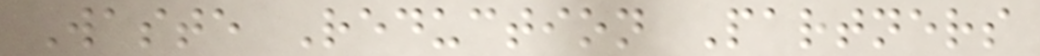Waste Reduction Partners
